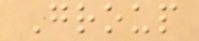Group
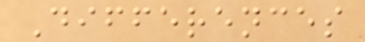Differences
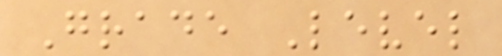Grade Level
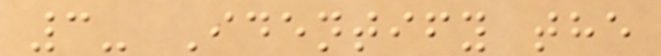3- Identify the
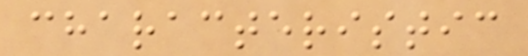characteristic
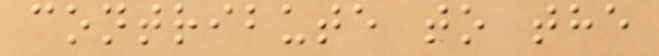contribute to the
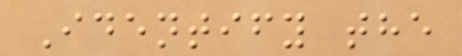Identify the
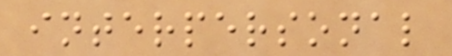interpersonal
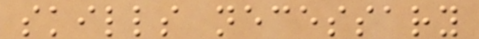skills necessary
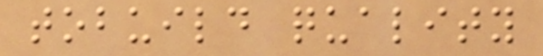tobuild quality
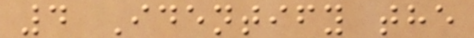4 Identify the
